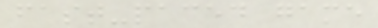fast-paced game
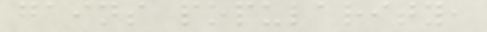gains popularity,
